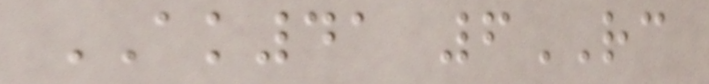AK41 6RC
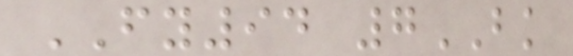FY94 7BK
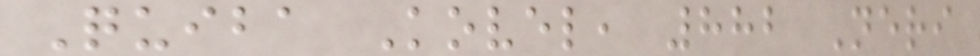Quiba Kovel, 882 Neri
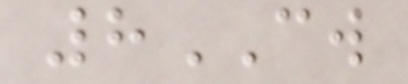8CW
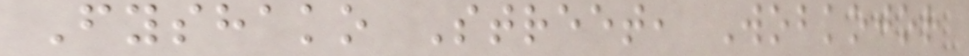Fyshako Street, Wobkojor
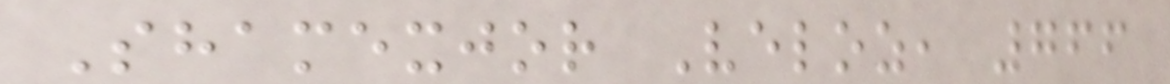Shamexjor Veloz, 766
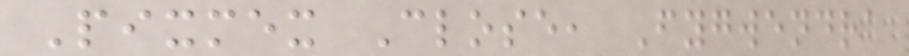Pixmex Close, Fygwendra
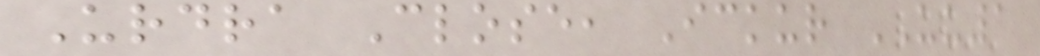Urdra Close, Ickur UU1
